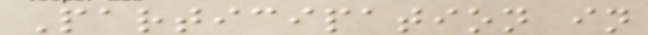Participation in
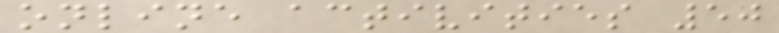online activities 50
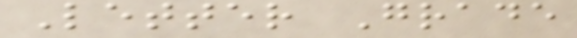Letter Grade
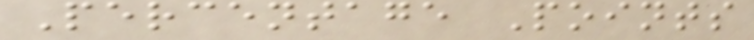Percentage Points
